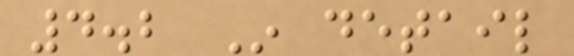4.2 In detail
